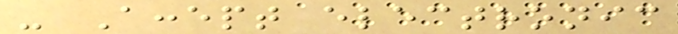- Accept electronic
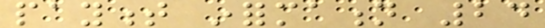payment information 24
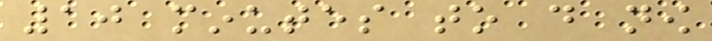10 minutes to do now
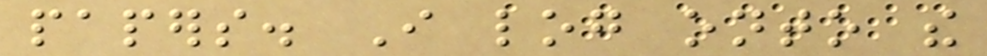papers. I log onto the
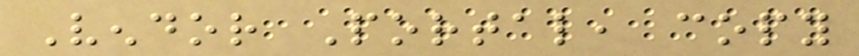Vendor Portal, copy
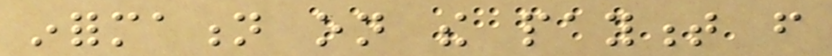information on the payment from
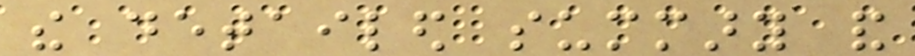the detailed summary and
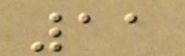11
